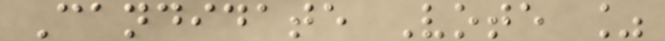Candidate Vote %
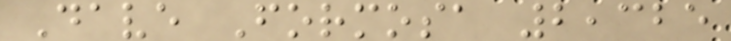Dave Formosa 2,325
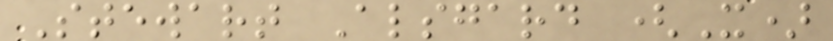Stewart Alsgard (X)
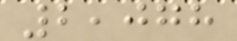2,078
